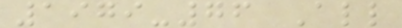1979-76 All
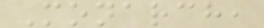Monarch,
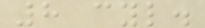8 cyl.
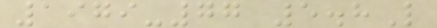1979-77 5.8L
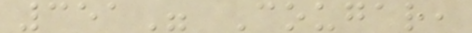351" Cougar,
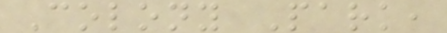Colony Park,
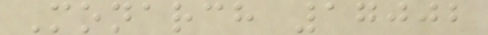Monarch 17002
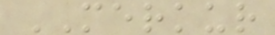MERKUR
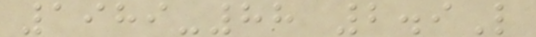1989-88 2.9L
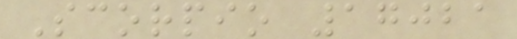Scorpio 17021
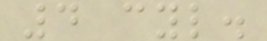4 cyl.
